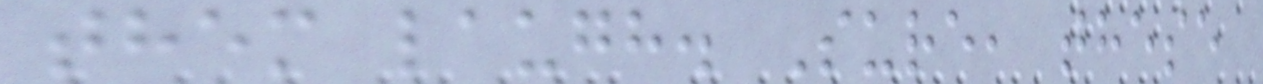them laugh. Sure, these
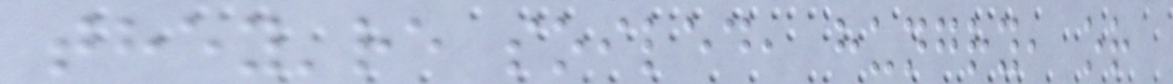they're soiled, hungry, or
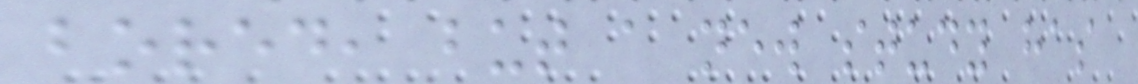bored, but a new study has
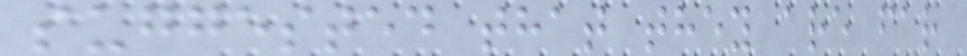suggested that they are far
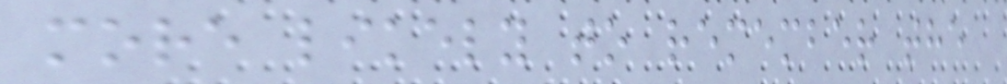more likely to remember the
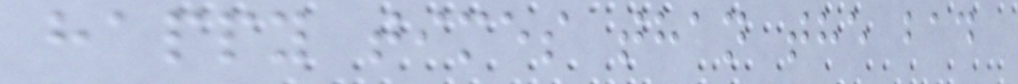happy times than the bad
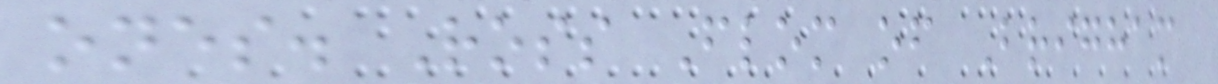ones. Ross Flom of Brigham
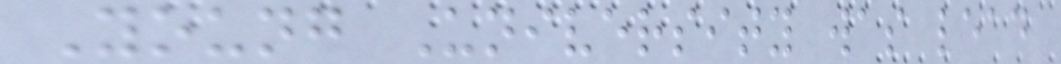Young University was lead
